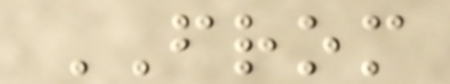FROM
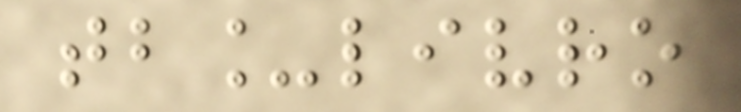tb_livro
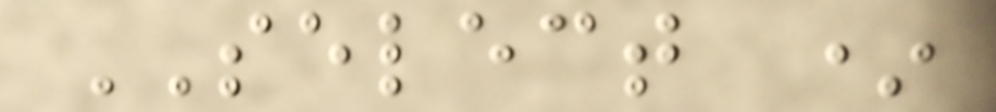SELECT *
